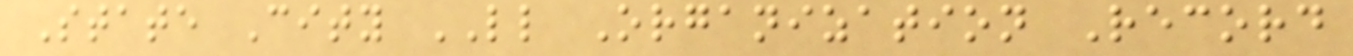State City LL Organization Record
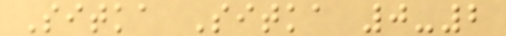Sitka Sitka 0-2
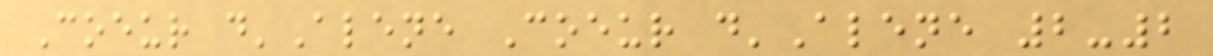Coeur d'Alene Coeur d'Alene 2-2
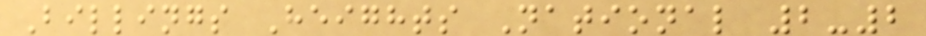Billings Heights National 2-2
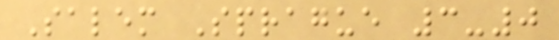Salem Sprague 3-0
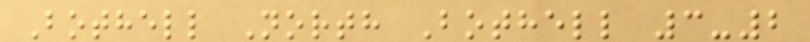Bothell North Bothell 3-2
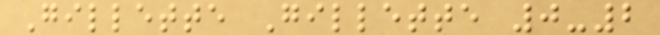Gillette Gillette 0-2
